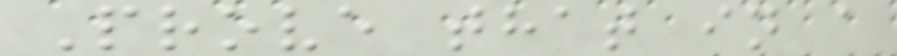Prove that in a
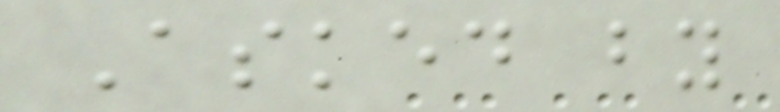Asked by
